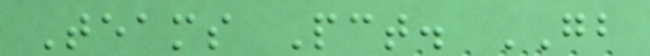Teams Pct. GB
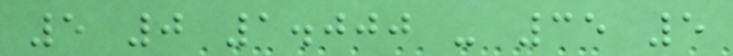5 0 1.000 - 35 5
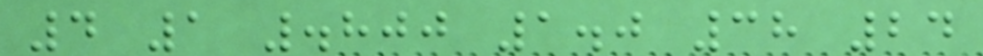4 1 .800 1.0 38 24
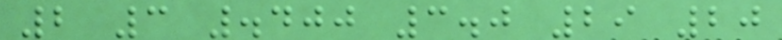2 3 .400 3.0 29 20
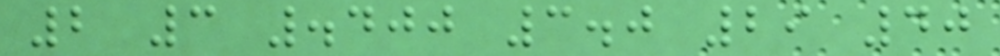2 3 .400 3.0 29 40
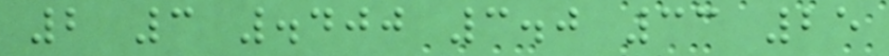2 3 .400 3.0 33 25
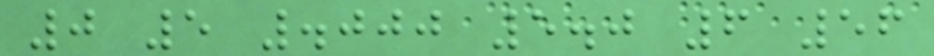0 5 .000 5.0 6 56
